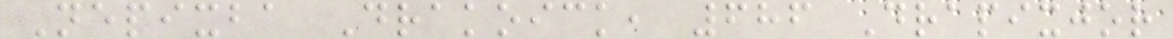Nepixba Drakoick, 686 Drapixjor
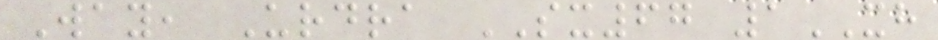Way, Urdra SX67 1XH
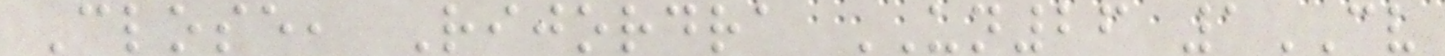Close, Rijordra UN26 1CV
